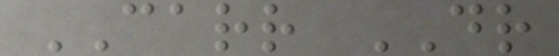CARR DR
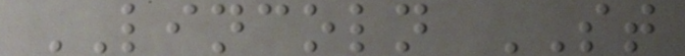LINCOLN ST
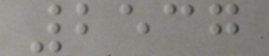2537
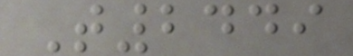T2449
